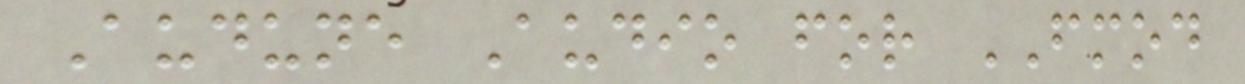Audune Audio for FMOD
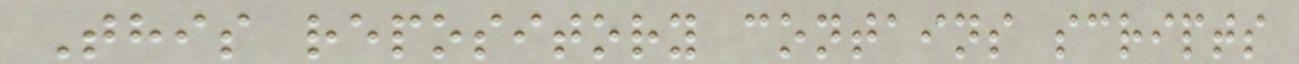This repository contains scripts
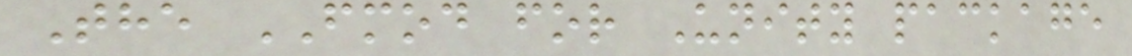The FMOD for Unity package
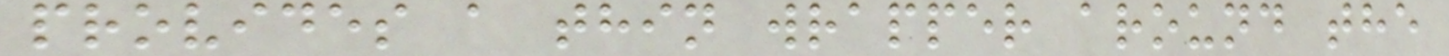provides a thin wrapper around the
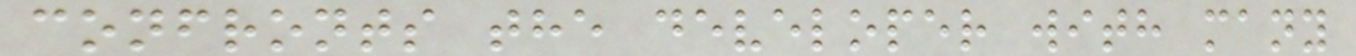confronts the developer with many
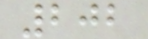202
